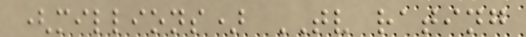(millions) TV rating
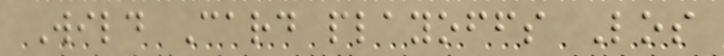Wild Card playoffs Los
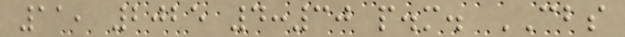11, 2025 4:30 p.m. CBS
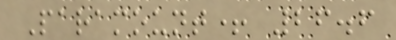Paramount+ 26.6
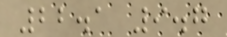22.1 9.7
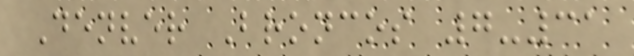Denver Broncos 7-31
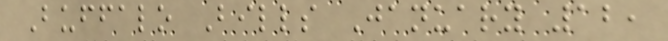Buffalo Bills January 12,
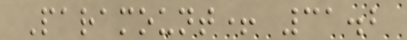Paramount+ 31.2
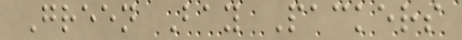Green Bay Packers
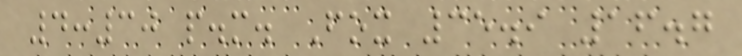4:30 p.m. Fox 35.9 16.7
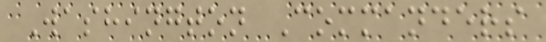Washington Commanders
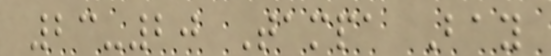23-20 Tampa Bay
